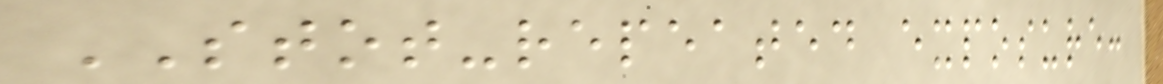STOT-repeated exposure:
